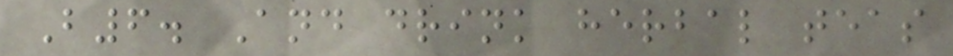B6. And drink herbal teas
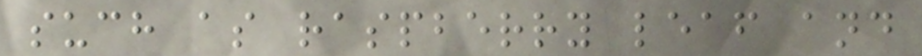such as raspberry leaf and
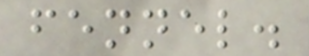fennel.
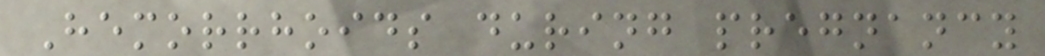Hemorrhoids during pregnancy
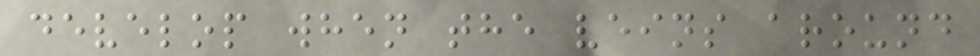develop when the veins around
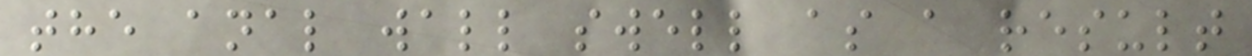the anal wall swell as a result
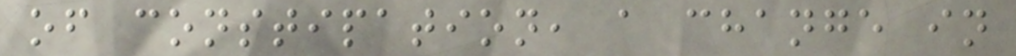of constipation, a change in
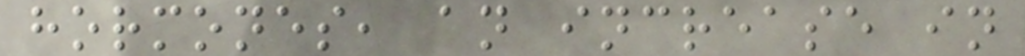hormones, an increase in
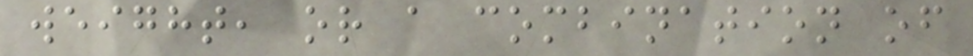weight, or a combination of
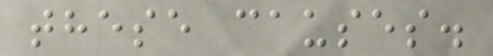these causes.
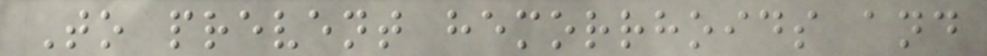To prevent hemorrhoids and
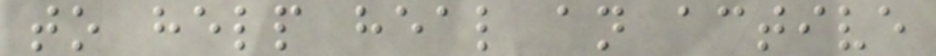to help heal an active
